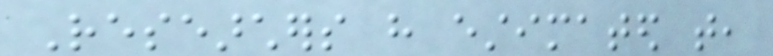Researchers have estimated that,
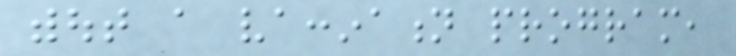without a vaccination program,
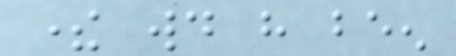there would have been
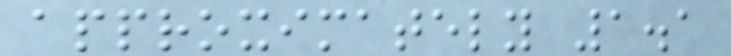approximately 1.1
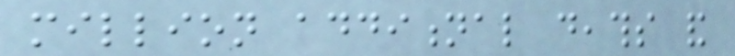million additional deaths and
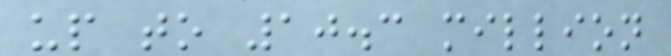up to 10.3 million
